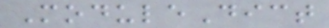ModuleDict
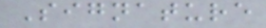Signature
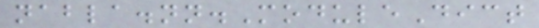nabla.nn.ModuleDict
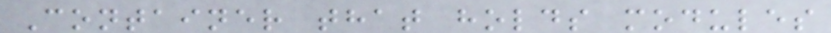Container that holds modules
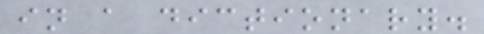in a dictionary.
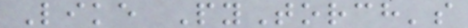Like PyTorch's
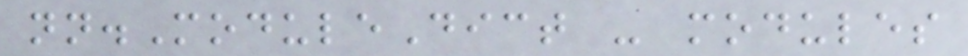nn.ModuleDict - modules
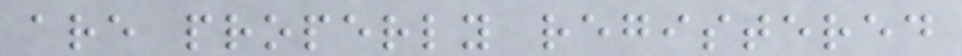are properly registered
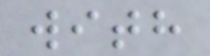with
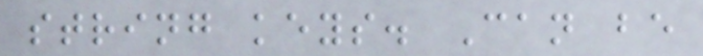string keys. Can be
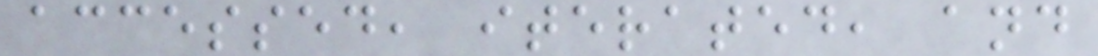accessed, iterated, and
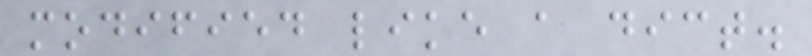modified like a dict.
